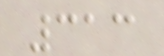313
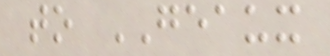to GEAUX
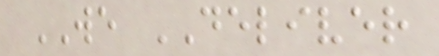WE DELIVER
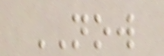NOW
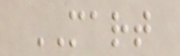MART
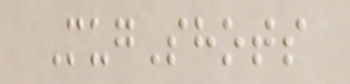MugShots
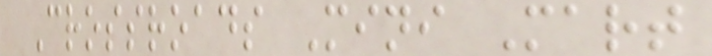Crossroads Mini Mart
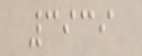3939
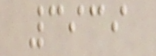3939
